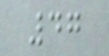47
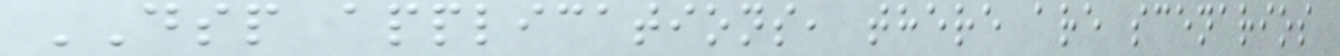DSP applications, there are scenarios
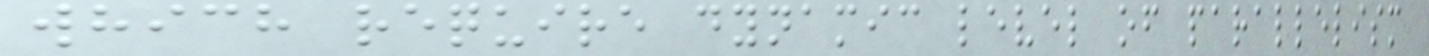which require dynamic level of parallelism
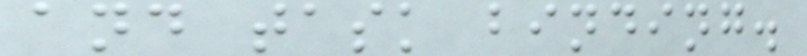and task binding.
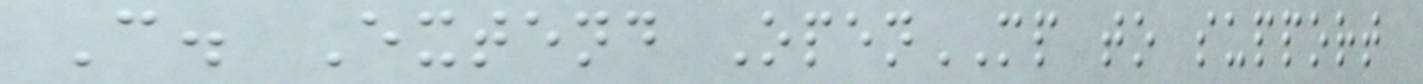C. Extend OpenMP to support
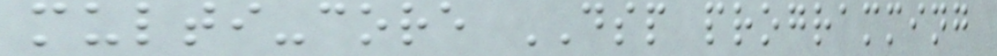multi-core DSP programming
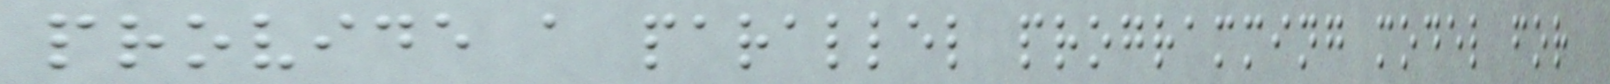provide a parallel programming model for
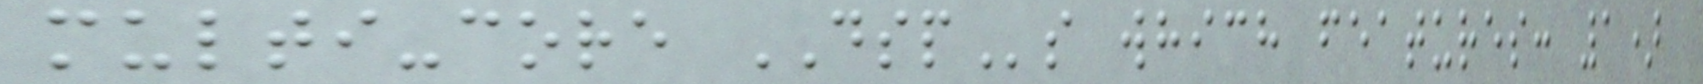multi-core DSPs which features: 1)
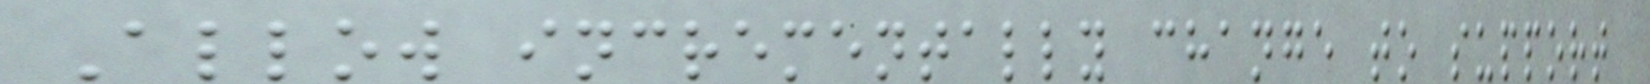Allow incrementally change to support
